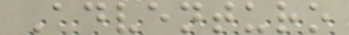Adventuro
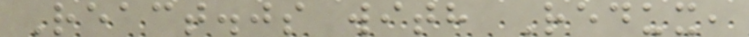React.js with Redux,
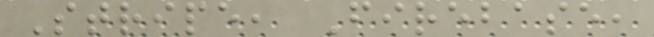Stripe, Firebase,
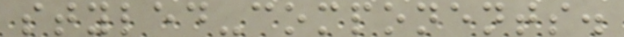styled-components.
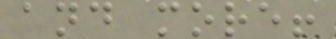and more!
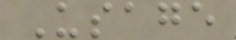Usage
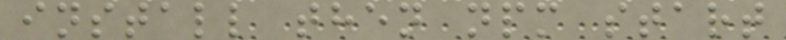install then npm start
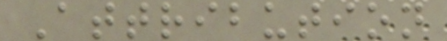Attribution
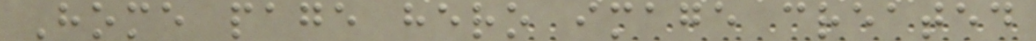Home page hero image created
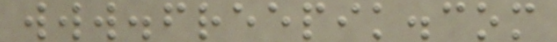www.freepik.com
